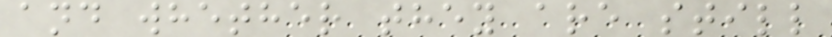and whether they are still
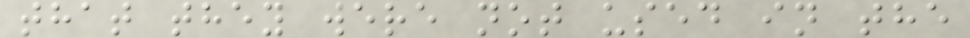that they were not used in the
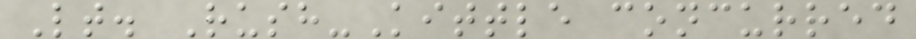Lt. Rush-Kittle concurred
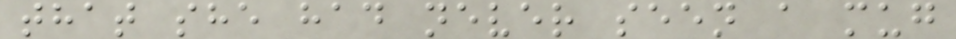that she had never seen a mug
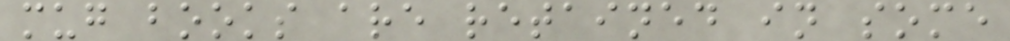mug books are retained in some
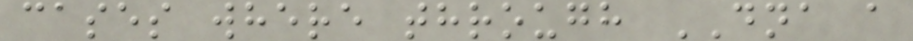cases where through DNA a
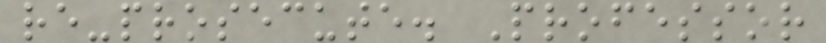re-prosecute. Professor
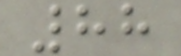88
